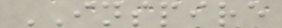INSPIRE
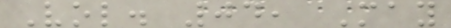Vol. 04, May
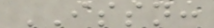ISSN:
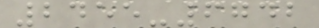2455-6742
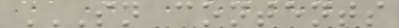SN CONTENTS
